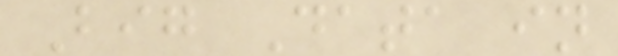Big Data in
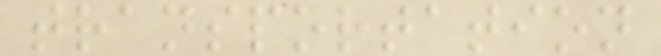transportation
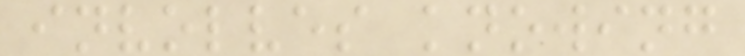involves knowing
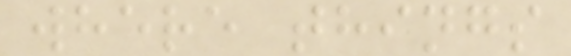where things
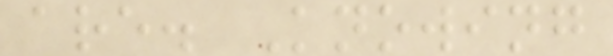are. Knowing
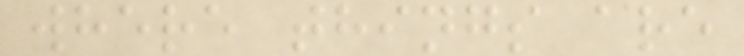where things are
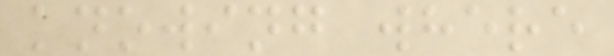knowing where
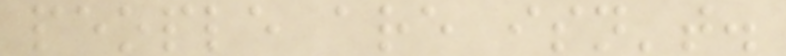people are isn't.
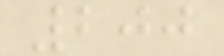200
